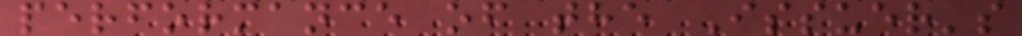performance of the Issuer's
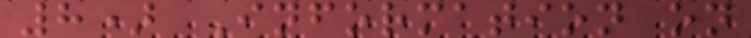8) Information on
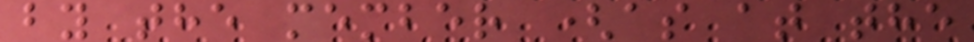by the member (as at the
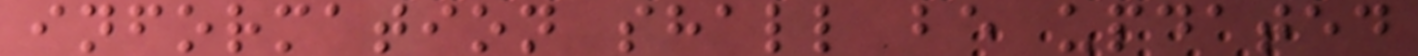information shall be updated
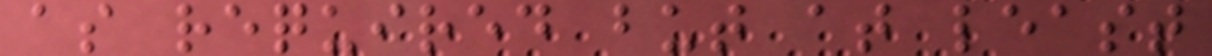as required but at least
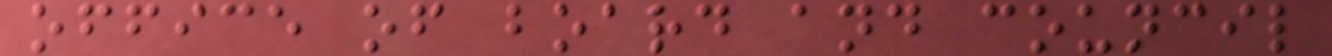office of board and council
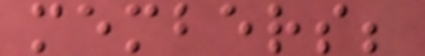members;
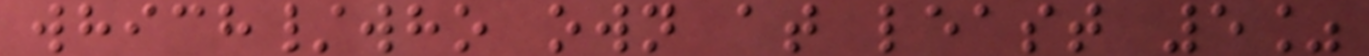which/who own at least 5%
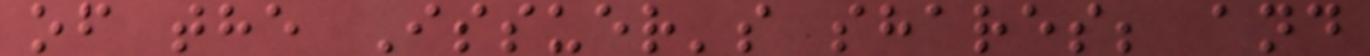of the Issuer's shares; and
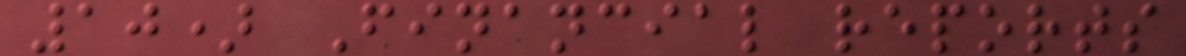10) Financial reports
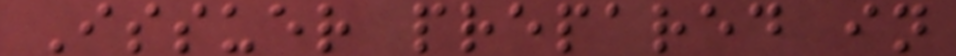Issuer prepared in
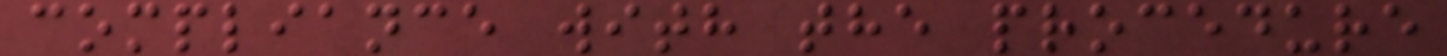compliance with the procedure
